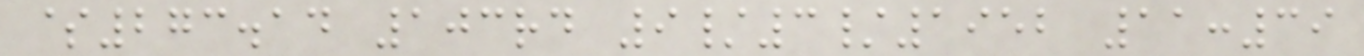$273.14 103rd 9/3/1952 11:39
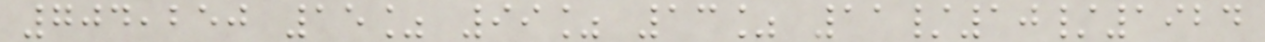704,250 15% 99% 13% 11/10/1924
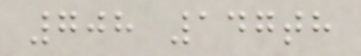708 147th
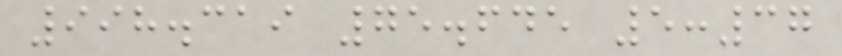998.319 75.645 5:37
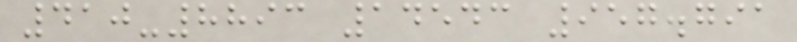410-8893 14543 957.791
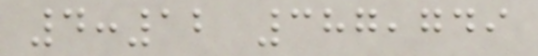4:12 387,749
